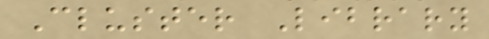Cluster Library
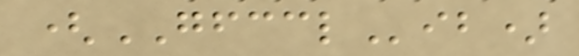(GFCCLib)
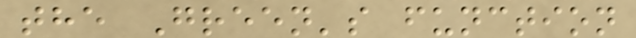the Green's function
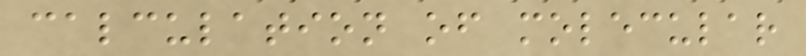calculation of molecular
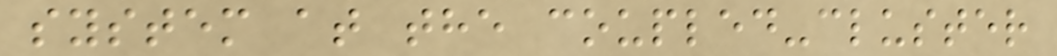system at the coupled-cluster
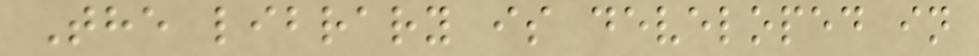The library is developed in
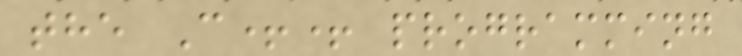the C++ programming
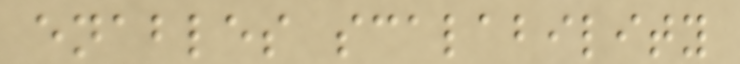enables scalability
